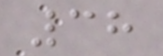38
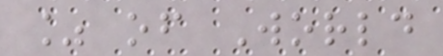% of World
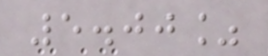5.00%
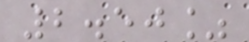2.50%
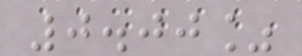0.00%
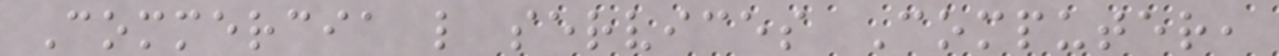Commercia l services Computer,
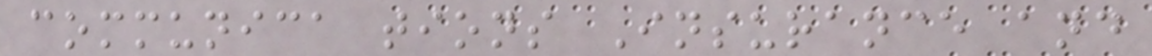communica tions Insurance and
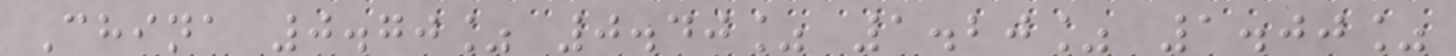China 0.70% 0.40% 1.20% 1.00%
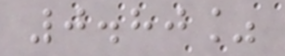0.80%
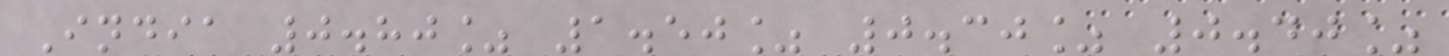India 0.80% 1.50% 0.30% 0.40%
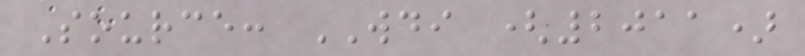Source: WDI (2011)
